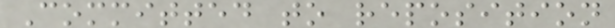Committed to reposition
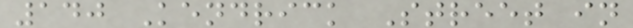140 Kendrick Street in
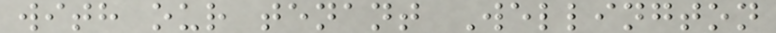with our tenant Wellington
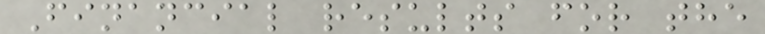Financial results for the
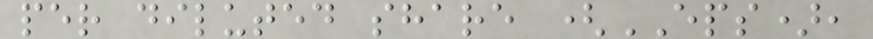per diluted share (EPS),
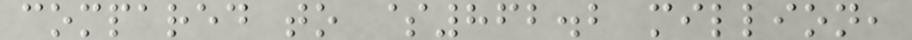compared to $862.2 million,
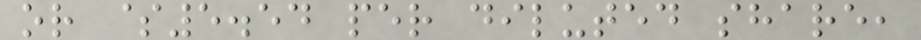or $5.54 per diluted share,
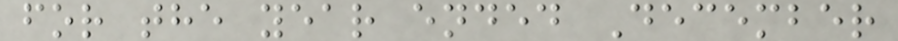for the year ended December
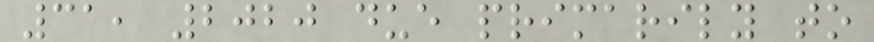31, 2020 due primarily to
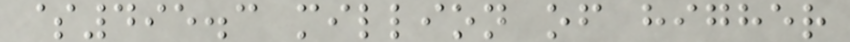$495.3 million of higher
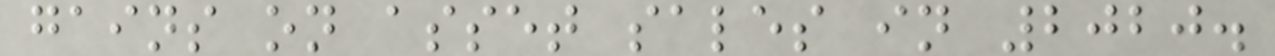gains on asset sales in 2020.
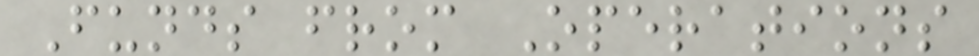Funds from Operations
